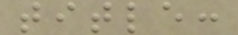title:
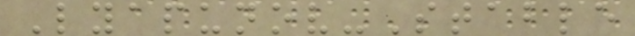Lyapunov-Stable
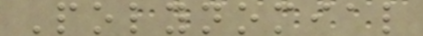Polynomial
